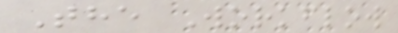The Workflow
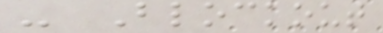- Blockout
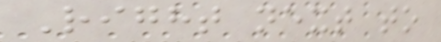Right next to
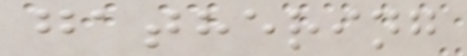gathering
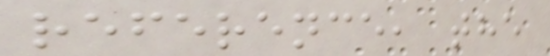reference, the
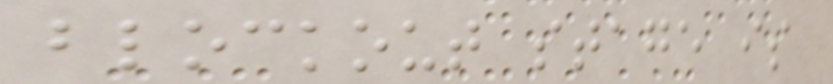blockout stage is
